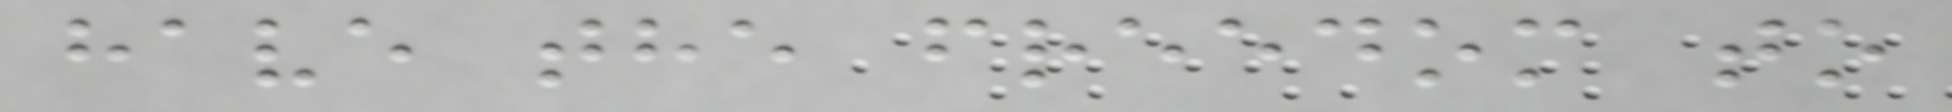have the freedom to
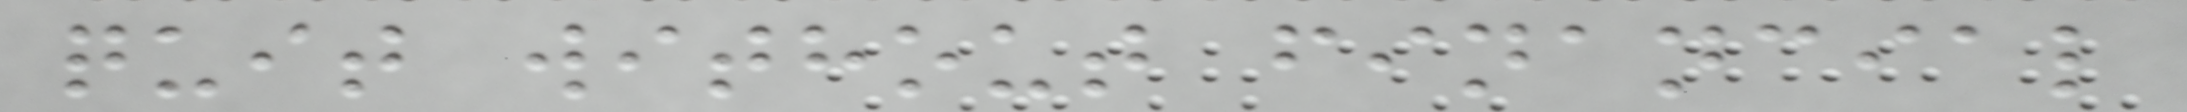quit without financial
